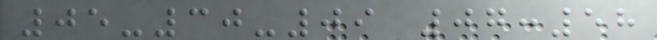05-30-09 07:58
